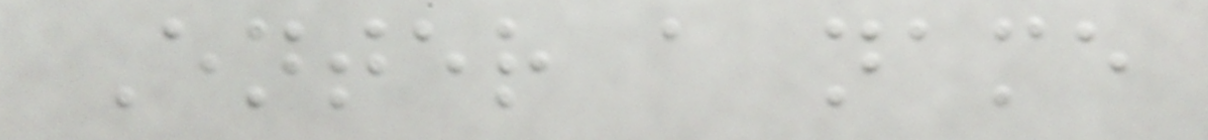Enter a name
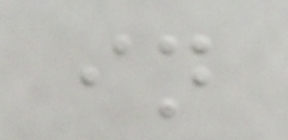in
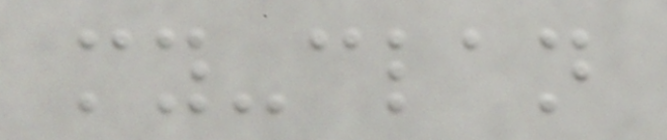my-clan
